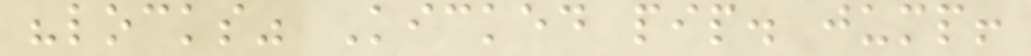"locks" Kicked pip. jump!
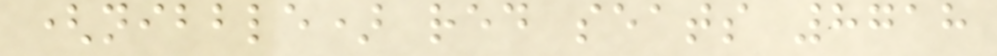(nibble) red seats 8718
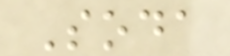Soda
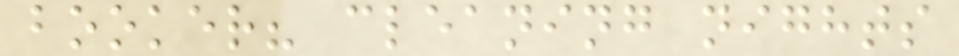booker? cleaning nights
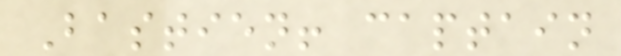Bastien! captain
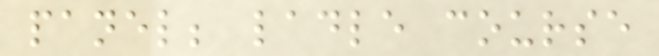panel; ladle course
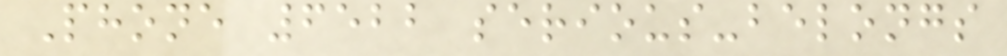Phone 6522 serious-belongs
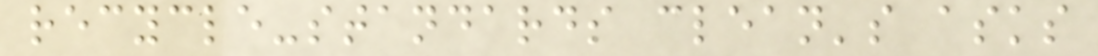recycle-standards clean's asks
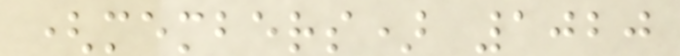(members) 1020
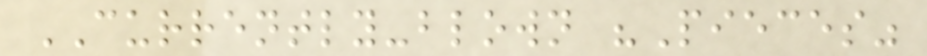CURRENTLY-blown "Pieces"
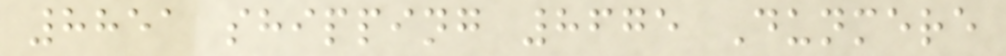8851 shipping 8675 Dunmere
